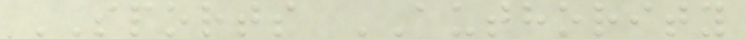SPORTS AUTHORITY
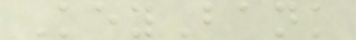KeyBank
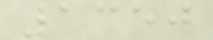1350
